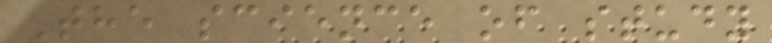The science of study
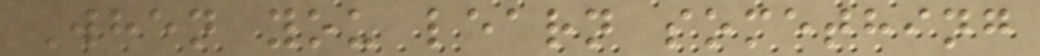When you learn something
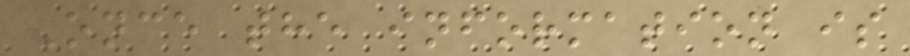Once the information is
